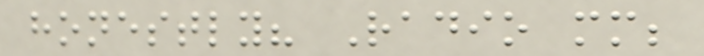honestly? Radio mm;
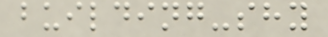building-shy
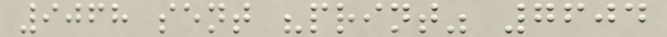9068 sent "print" 7604
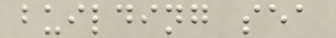building sea
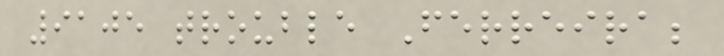9105 trouble Ferreira;
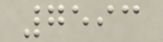7593
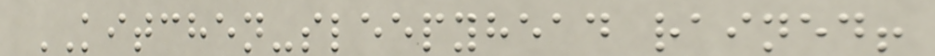KITCHEN-sleepyhead rained!
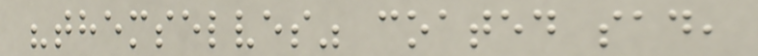"themselves" coated sad,
